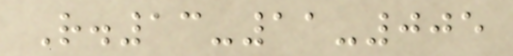R.13-11-005
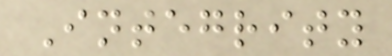Integrity
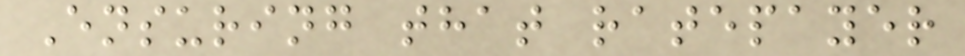Ensuring that ratepayer
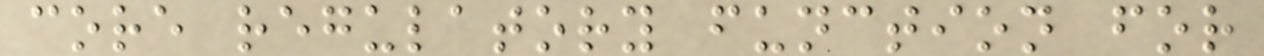core regulatory function for
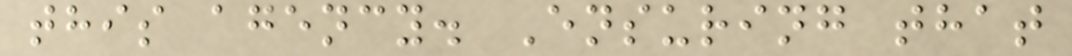this agency. Ensuring that
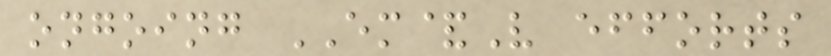ongoing EM&V efforts
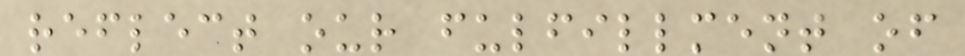reflect our fulfillment of
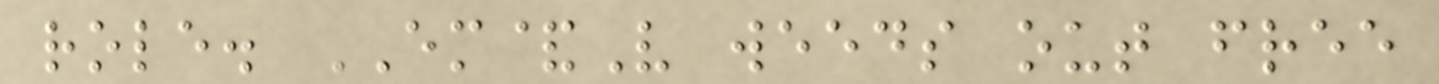role. EM&V weeds out free
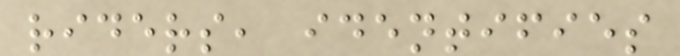riders, identifies
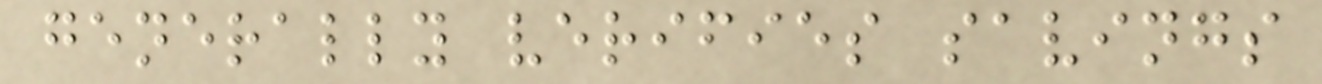generally verifies savings
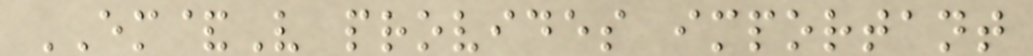EM&V provides important
